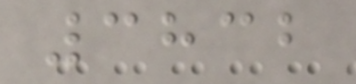3832
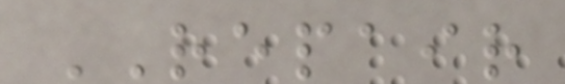REPAIR
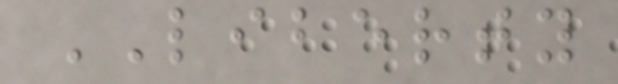LIBERTY
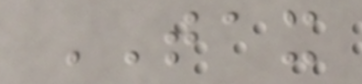TAX
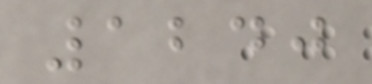1240
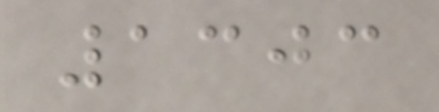1303
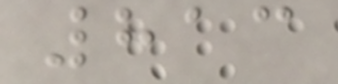813
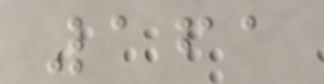161
